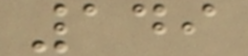149
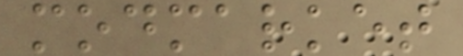modmarket
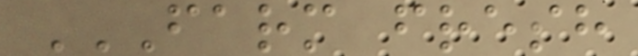FARM FRESH
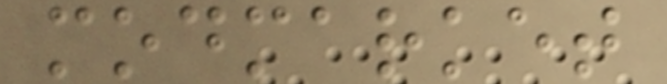modmarket
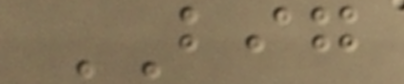BIG
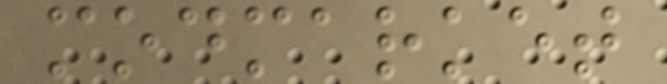modmarket
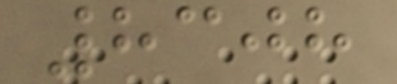8308
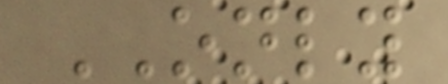ONLY
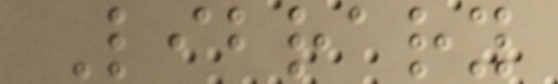Library
